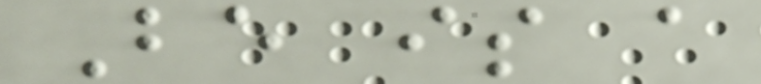Be is a
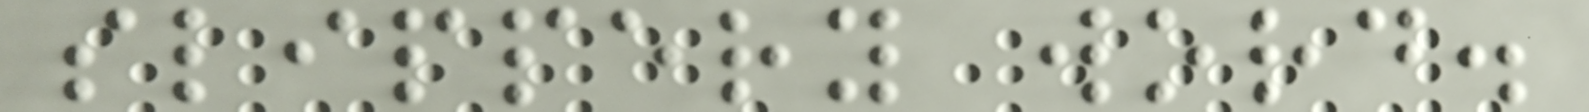slippery word.
